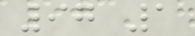97 1
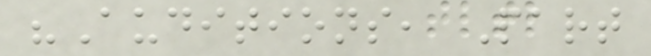"Auditions, Part
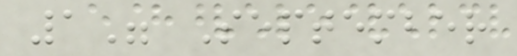1" September
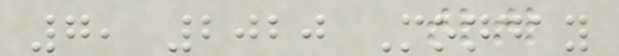7, 2020 Monday
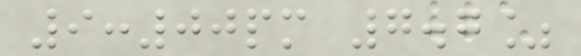9:00pm 7.7%
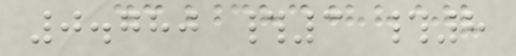0.780 #3 #8
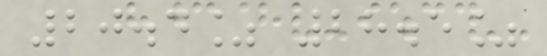20.4% 28.5%
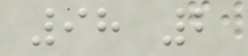98 2
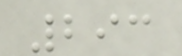293
